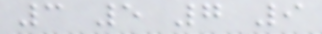3 5 7 9
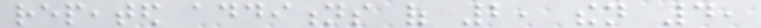repeated additions of 2, then 4,
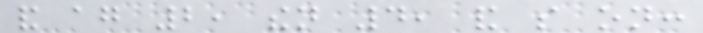and again 2, then 4, and so on:
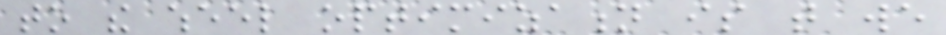to the wheel optimization is that we
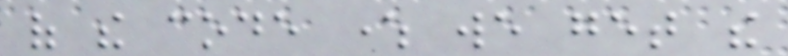of the code where we get the
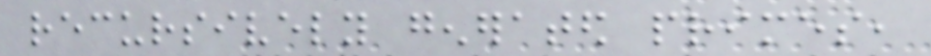recursively generated primes,
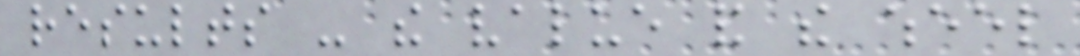results - the value and the wheel
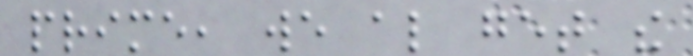prime, we also get the
